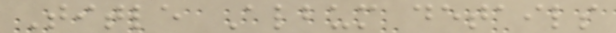Title Album details
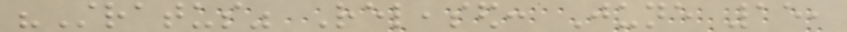"Stratus" Released: June 15,
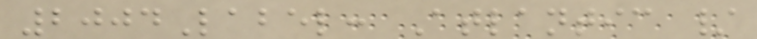2004Label: Atlantic /
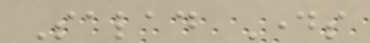Salad Days
